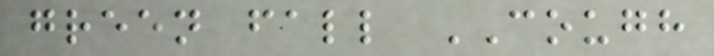green fall COUGH
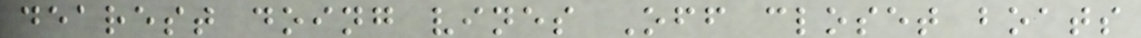dearest doing vines Off closet boats
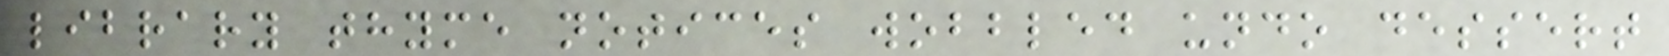library thyme notices wobbled undo dessert
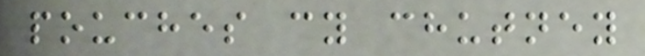pouches cy chutney
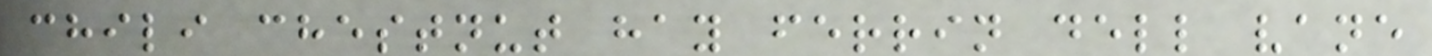chili chestnut hay ferrin dell vane
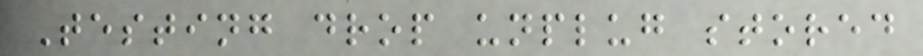Testing drop unplug stored
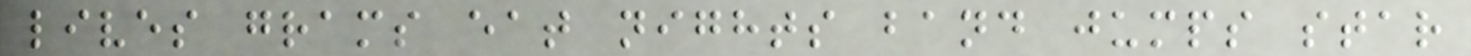lives grams eat nights band jumps star
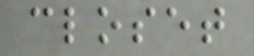closet
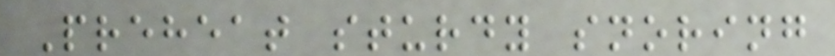Preheat sturdy snoring
